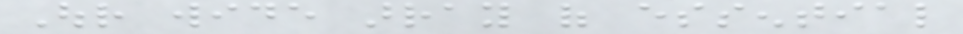Our wide array of essential
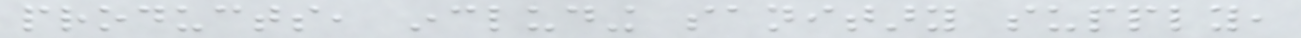products, including sanitary supply,
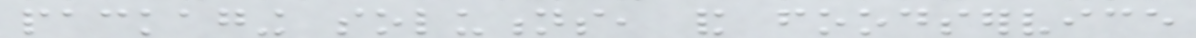packaging solutions, and foodservice
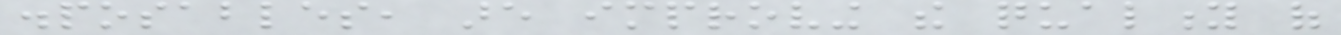disposables, are improving the quality of
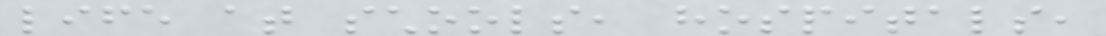life at schools, hospitals,
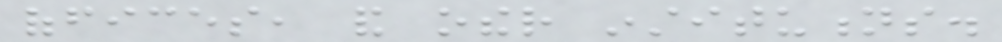offices, and other institutions.
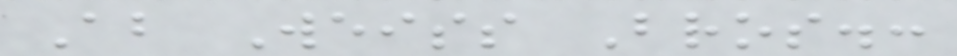About Weiss Bros.:
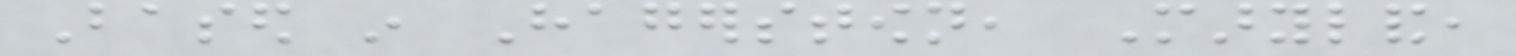Based in Hagerstown, Maryland,
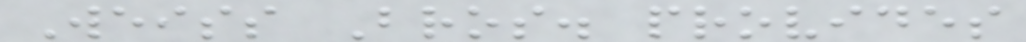Weiss Bros. provides
